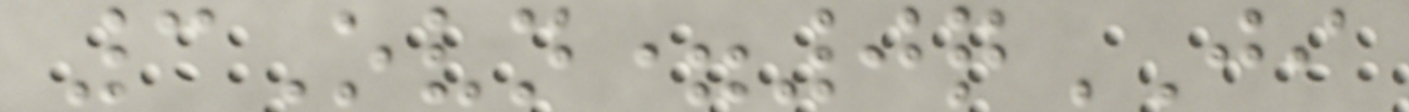3Ovn=0qJI
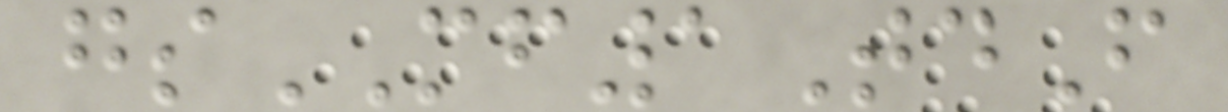gsMF1TdF
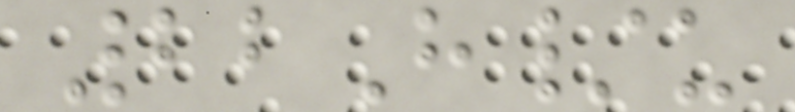22H/u
